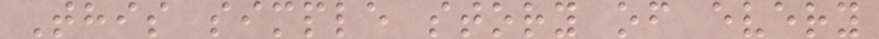This simple story of every
